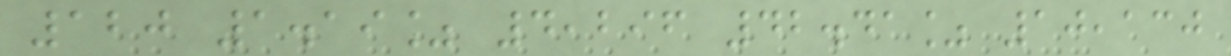120 1.19% 4,296 42.41% 10,130
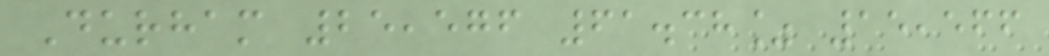Durham 25,576 61.38% 15,566
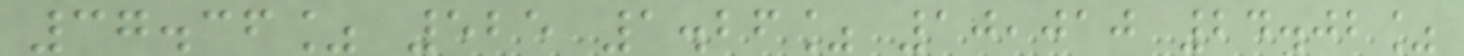37.36% 525 1.26% 10,010 24.02%
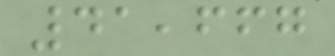41,667
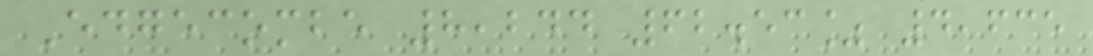Edgecombe 8,244 62.53% 4,635
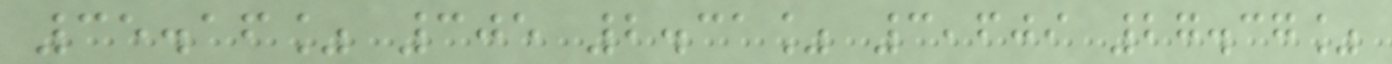35.16% 305 2.31% 3,609 27.37%
